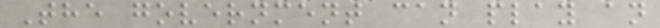The government can play an
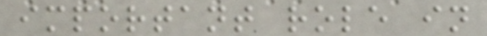important role in
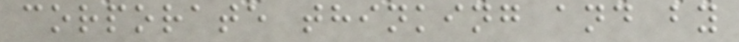corporate thinking and by
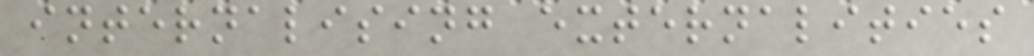internalising externalities
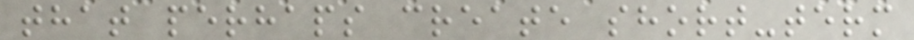that perhaps create short-term
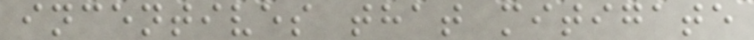incentives that mitigate
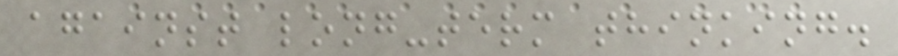against long-term thinking.
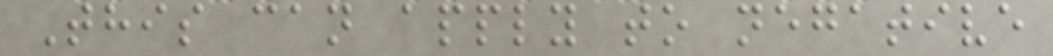This can apply to negative
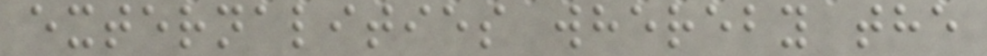externalities whereby the
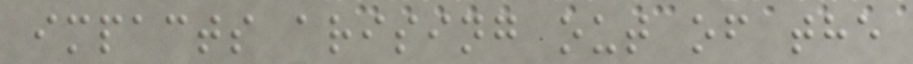impacts arising out of the
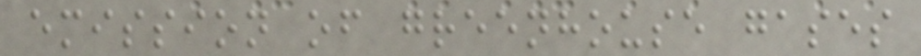emission of greenhouse gases
